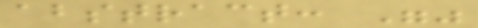abstract: ""
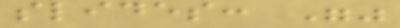slides: ""
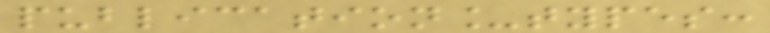publication_types:
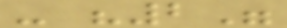- "2"
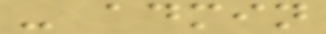- admin
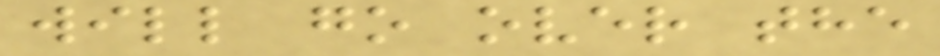will go over the
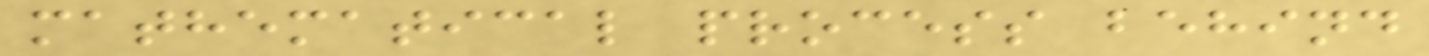mathematical process behind
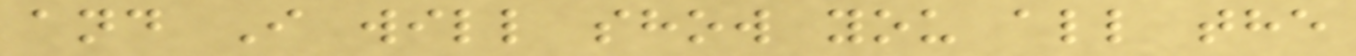and I will show you all the
